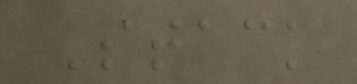Stack
